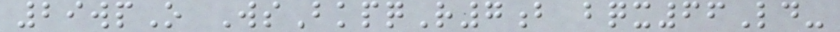29wpO WsBkpqR7b bqx66Ld-
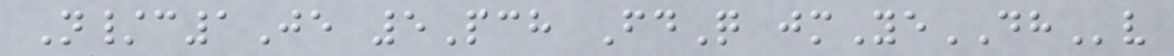N/c1Je 5Pch FdQ jmYeDHv
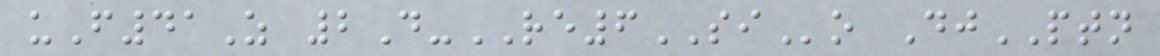uF41Z 2D-RE6SIo DjPTN
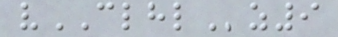vCLHLz9
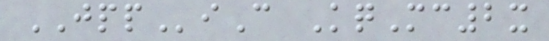JPPiC KqMc2x
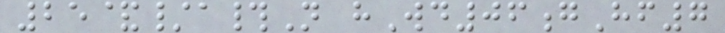25&/a#N hWd06gHf7
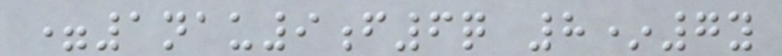=1nau9f6q 8*7y
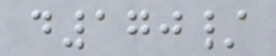d170/
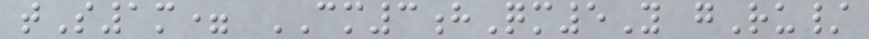tS1m= CM3hQm5Y gRu/
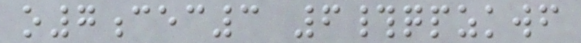o7cec3 6#qpzkwf
